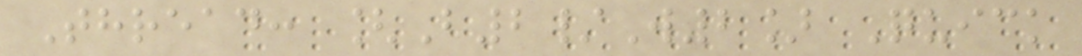Thread: [B2/W2] Quick
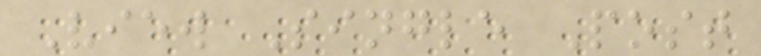View Single Post
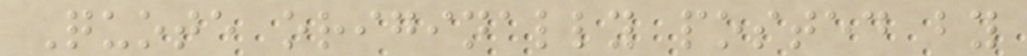Quote originally posted by
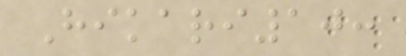Hikari10:
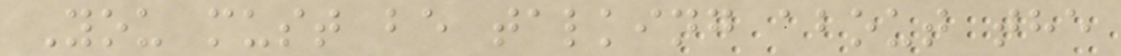You must be talking about the
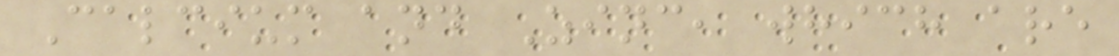Calcium and Zinc, which are
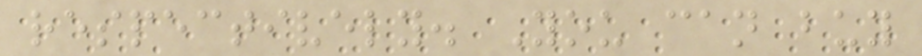respectively. You can buy
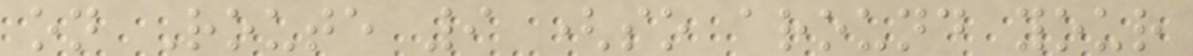on Route 9 (so around your
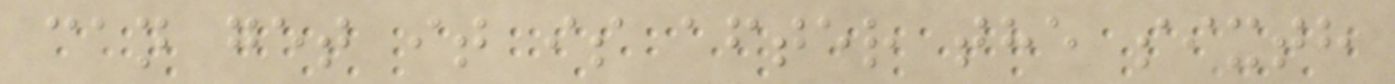can get it is after the sixth
